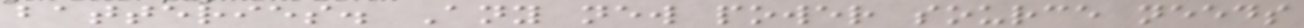batteries. Any new power source needs
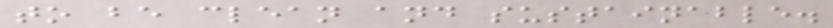to be clean and sustainable.
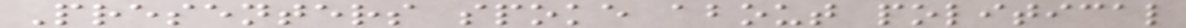Presenters spoke about political
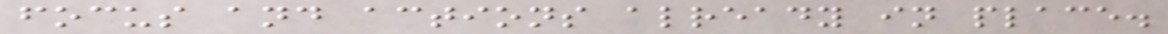focus and actions already in place.
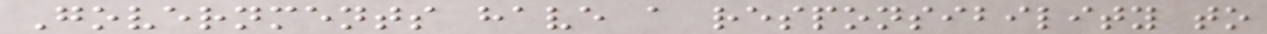Governments have a responsibility to
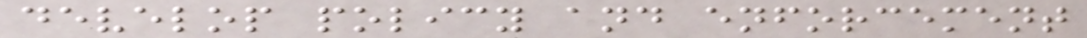develop policy and enforcement
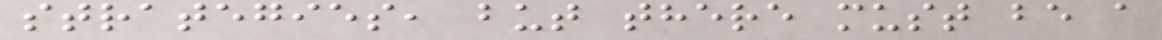strategies, but there must be a
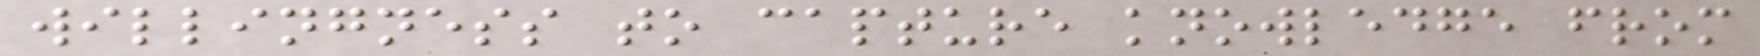willingness to capture knowledge from
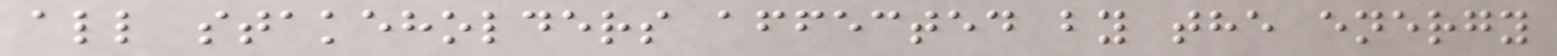all stakeholders affected by the energy
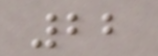22
